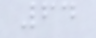64
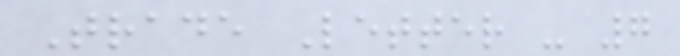Trade Letter - 7
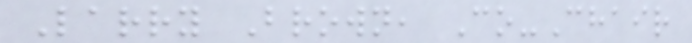Larry Brown, Co-Chair
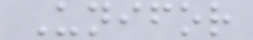Unifor
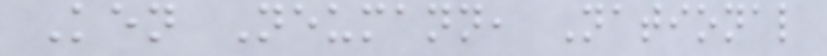Ken Neumann, National
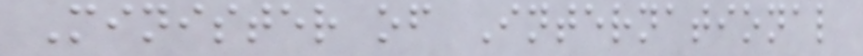Minister of International
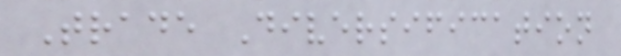Trade Diversification
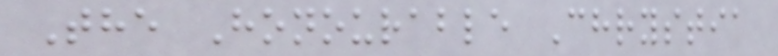The Honourable Chrystia
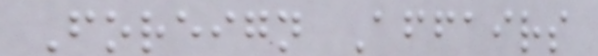Foreign Affairs
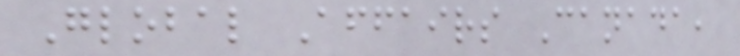Global Affairs Canada,
